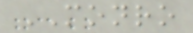MONRO
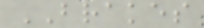BRAKES
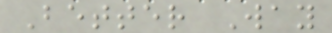Better Way
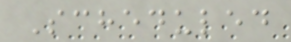Scheduled
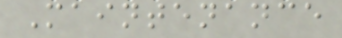Maintenance
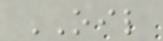OIL
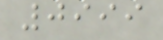0999
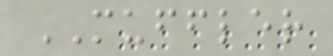MUFFLER
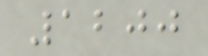1200
